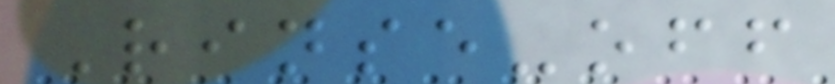Rinse-off
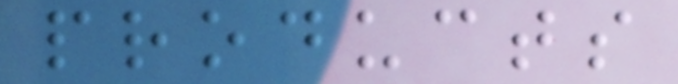products
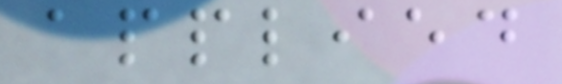applied
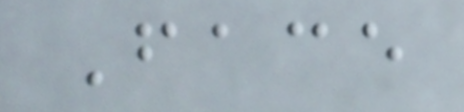Face
